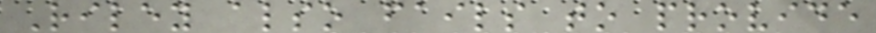Riley also fails to provide
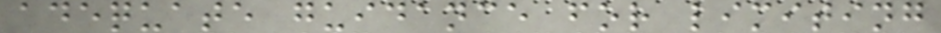adequate guidance for limiting
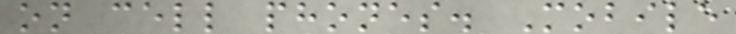on cell phones. Mobile
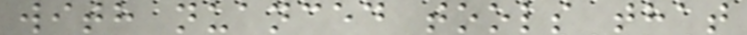with nuanced tools that
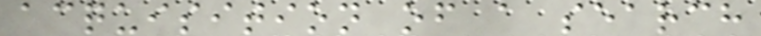acquisition of a search
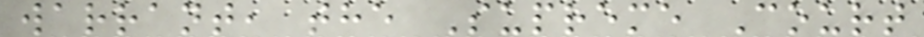warrant, the Supreme Court
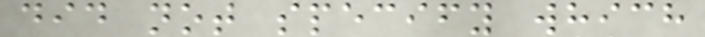did not specify which
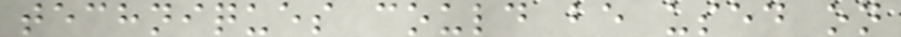techniques could be used on
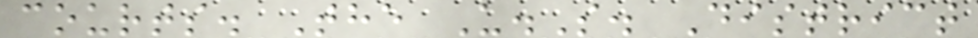courts. The U.S. District
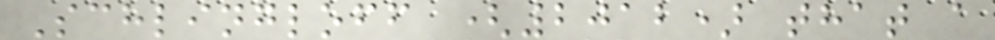Schlingloff (2012) that a
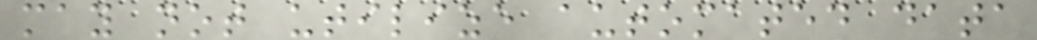may not utilize automated data
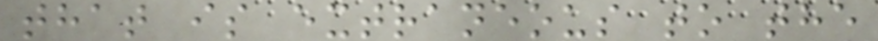that is extraneous to the
